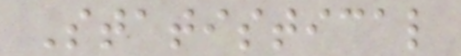Statistical
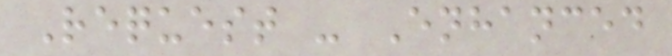Request - Enhanced
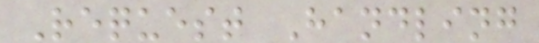Request Handling
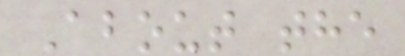About the
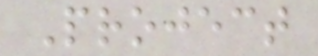Project
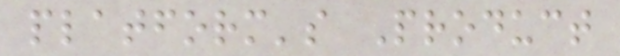platform's Product
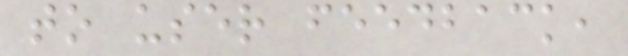to user feedback,
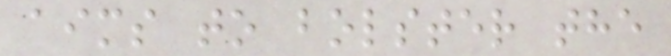aims to bolster the
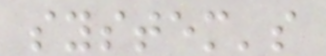system's
